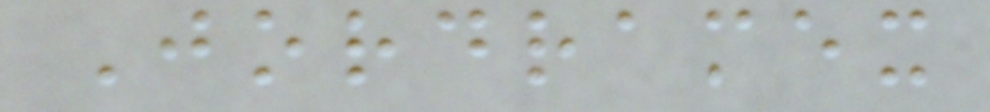Jordramex
